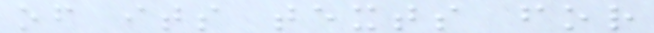of its texts for
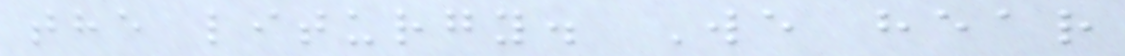the liturgy. We hear
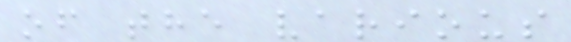of the various
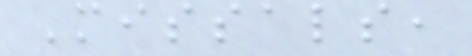Missals,
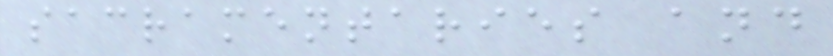sacramentaries and
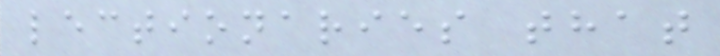lectionaries that
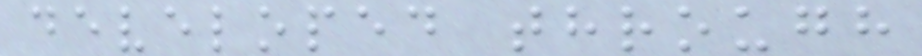developed through
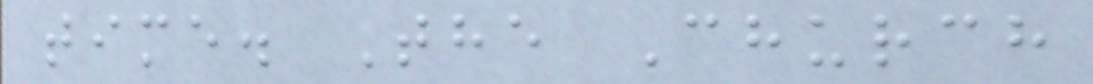time. The Church
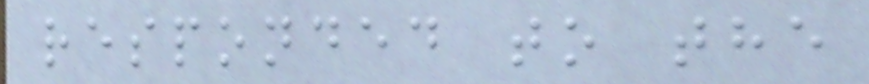responded to the
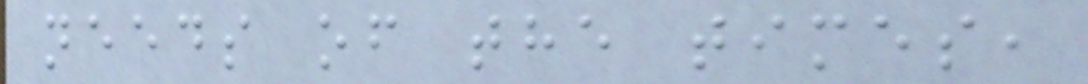needs of the times,
